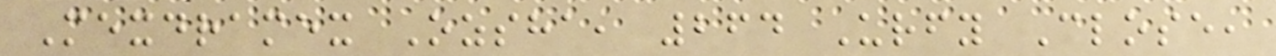Mexdramex Ozsha, 264 Urfy Close,
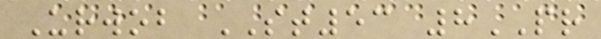Urwob ST53 8PR
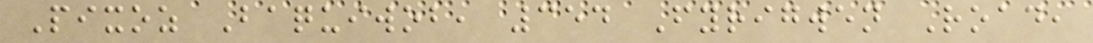Pixoz Baquiwob, 354 Fyrigwen Road,
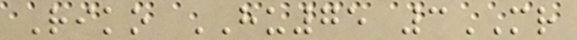Riko HU75 3MR
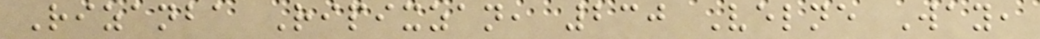Rizanba Ripixzan, 230 Velne Way,
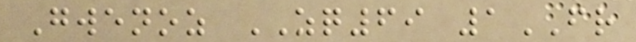Gwenoz ZQ69 1FR
